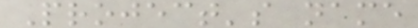Project's name
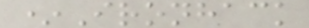*Ironhack
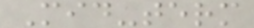Mid-term
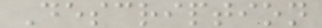Description
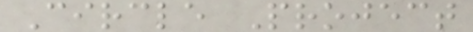Circle Project
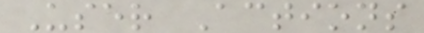User Actions
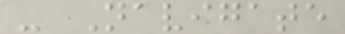- Navigate
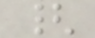{
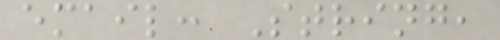email: String,
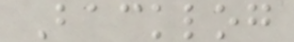Backlog
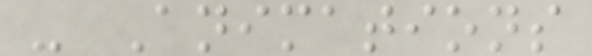- Animations
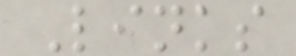Links
